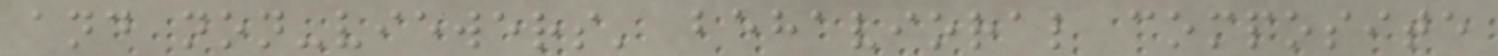and non-viewers' behavioral composite
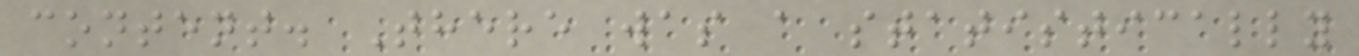content. There was a statistically
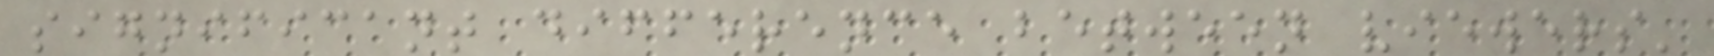significant difference between viewers'
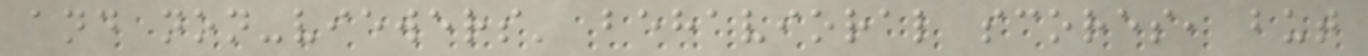and non-viewers' behavioral scores, but
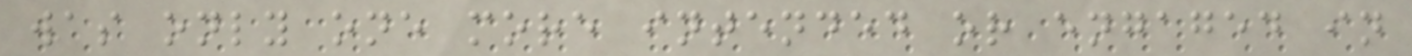was only one more intended or engaged in
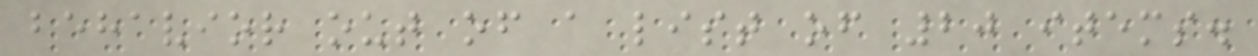behavior out of a list of 20 items.
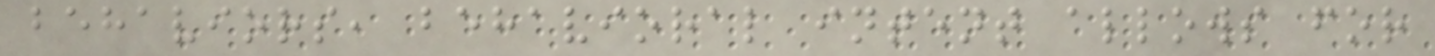behaviors, behavioral intent allows for
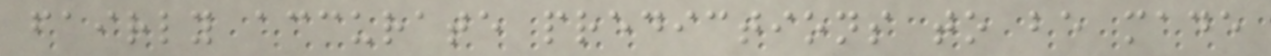fairly accurate predictions to be made
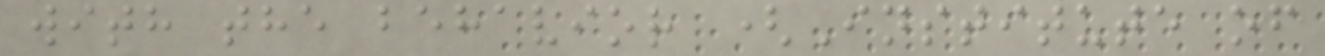with the behavior (Institute of
